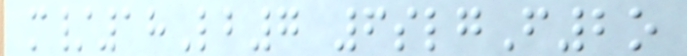m/18Lb7 6slgF2o
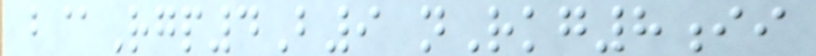b@Rgp4B9 nRkg8ii
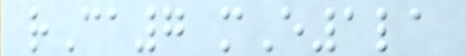rCa7 mE1la
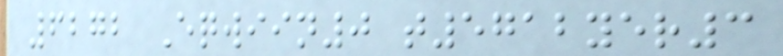6272 Eqwiin0 t5712yer3
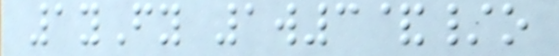1yFy 1w3&/o
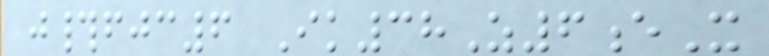j#fjc6 Ik38Z6eX
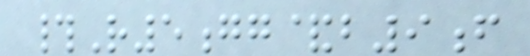#R5gg&b9f
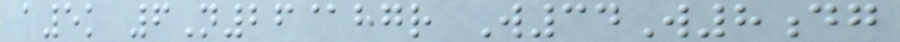a5k 6N26@hgr W34W8dg
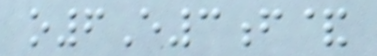o6E3f&
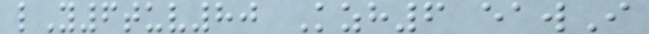lY6tuv80 Kzh6 eawI
